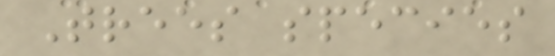Trees species
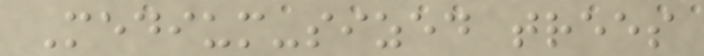Medium-sized trees
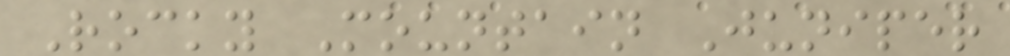Rocky Mountain Juniper
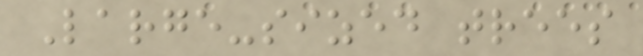Large-sized trees
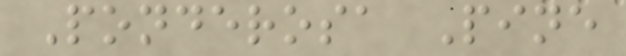Ponderosa Pine
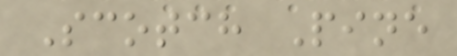Scotch Pine
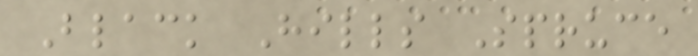Black Hills Spruce
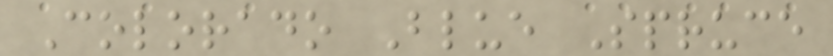Colorado Blue Spruce
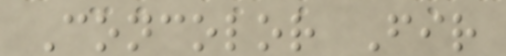Concolor Fir
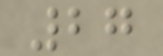27
